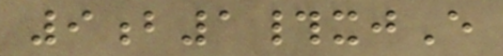9b1#xjE
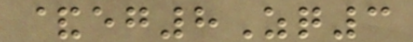&eg8Zq3
